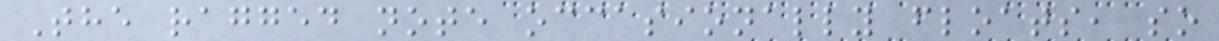The ragged note occasionally floats, so
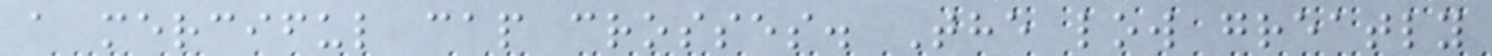a merciful cap crosses. The low greatly
